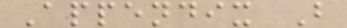Appendix B
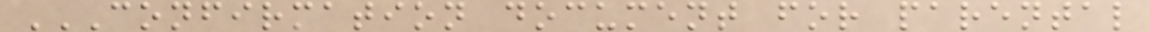CONFIRMATION DOCUMENT FOR PARENTAL
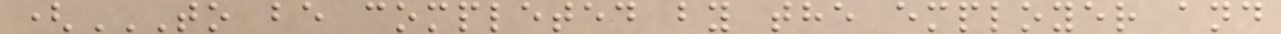(TO BE COMPLETED BY THE EMPLOYER AND
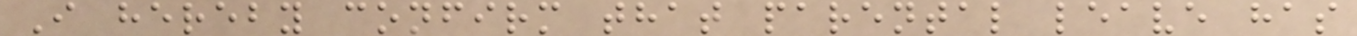I hereby confirm that parental leave has
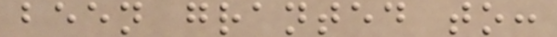been granted to:
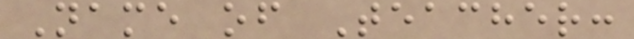Name of Teacher:
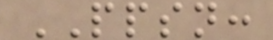PPSN:
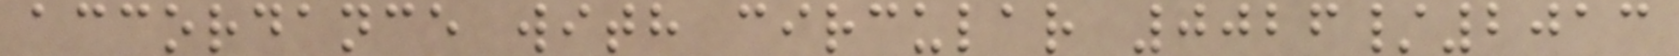accordance with circular 0026/2013
